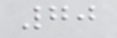70
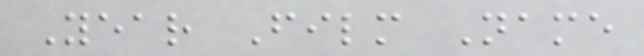Year Film Name
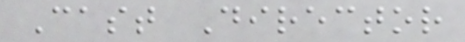Cast Director
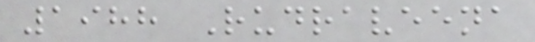1988 Rudraveena
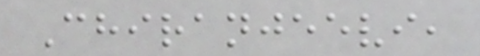Chiranjeevi,
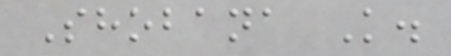Shobana K.
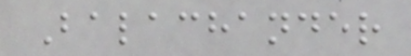Balachander
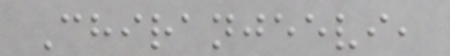Chiranjeevi,
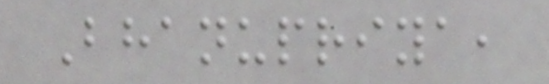Bhanupriya,
